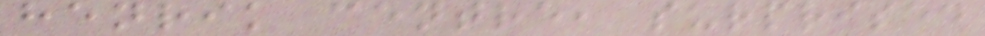henrik centre, surprised
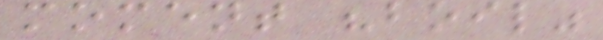moment "boil"
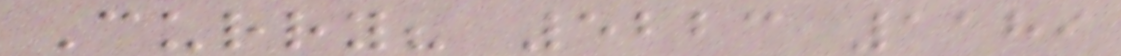Curry? 5223 1189
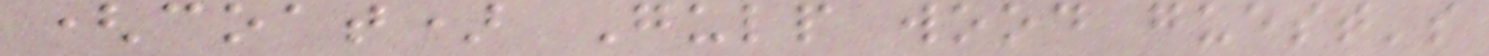(coat) Gulp wood guest's
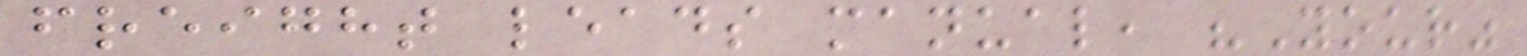freight leads manual, "Your"
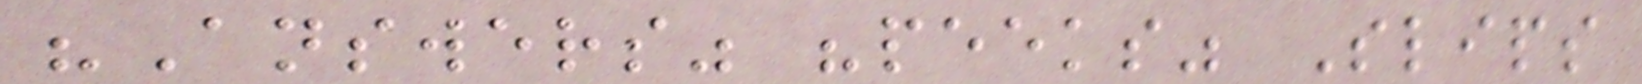"Answers" "peeks" Slips
